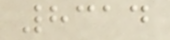8314
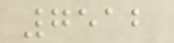7512
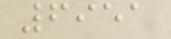6951
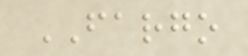FARGO
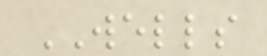WELLS
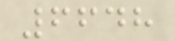6648
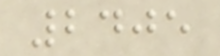2405
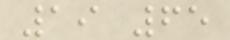19 65
